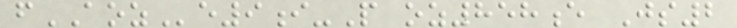fAOZe9i-P oz858e Js2
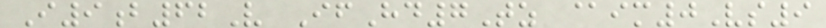I9b62V IfHd7Tz @im0Vs9
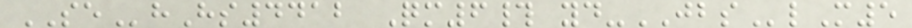SEhHs4412 Qm6# yd-JBSlM5
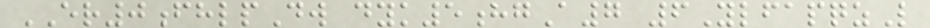ER0fhlpDw dyk5hgA7 6YlfapqzL
